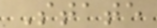State
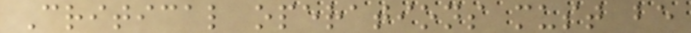Critical operations must be
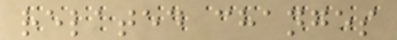related changes
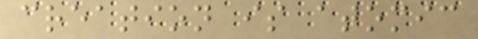creation is atomic
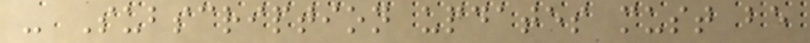- Subscription updates must be
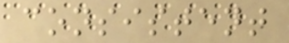consistent
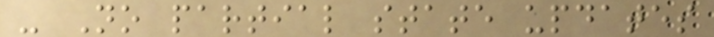- No partial state updates
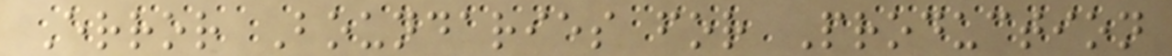Error Boundaries for Production
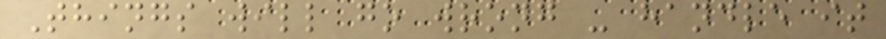Things will go wrong - handle it
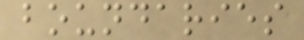boundaries
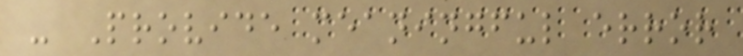- Provide meaningful error
